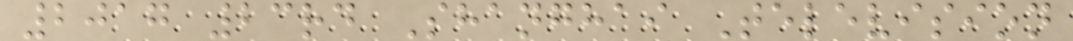2017 23rd Shanghai Television
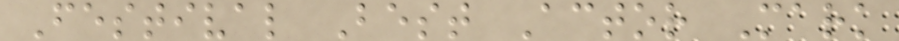Festival Best Actor Mark
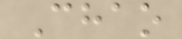Chao
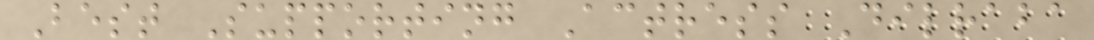Best Supporting Actress Dilraba
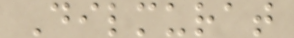Dilmurat
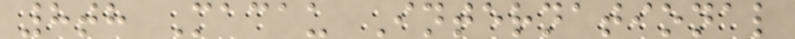8th Macau International
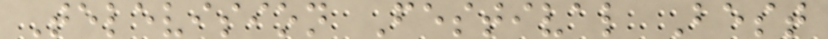Television Festival Best
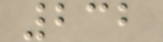232
